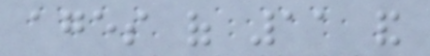ages of 11 and
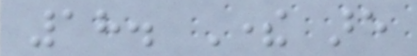18. There are
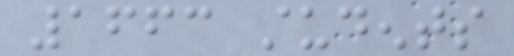1663 students
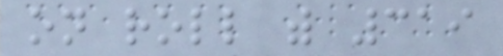on roll with 319
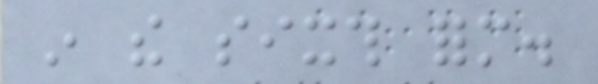in the sixth form.
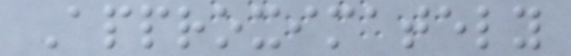Approximately
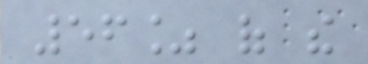56% of the
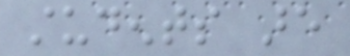students are
